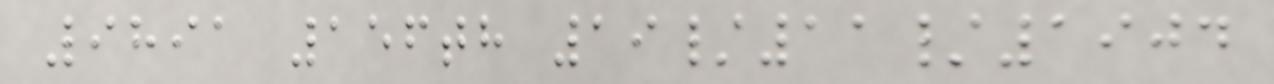9891 156th 19/11/1904
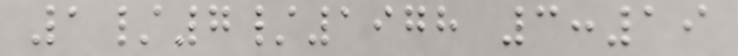1/7/1978 3:19
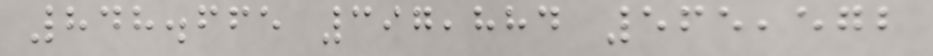848.665 397,884 565,572
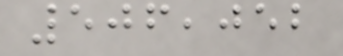506,052
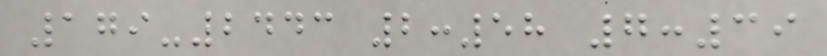179-2443 2:58 7:39
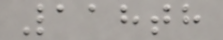118th
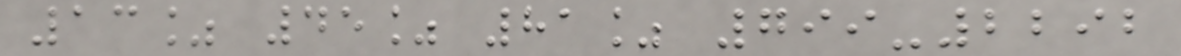13% 45% 81% 799-2292
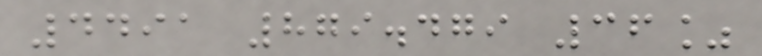4491 879.479 36%
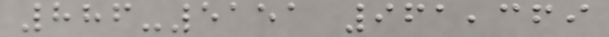886-5151 961,369
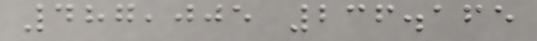487,005 236.165
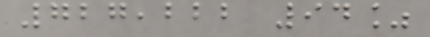727,222 94%
